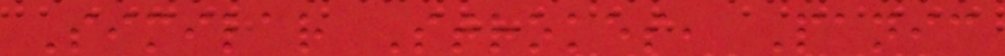Similar Strokes, Panic
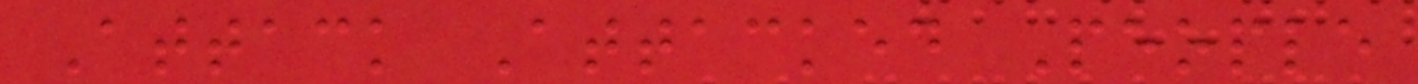Attack Attacked People
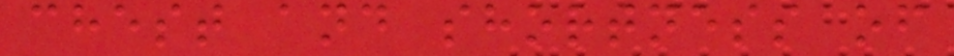chest and shortness of
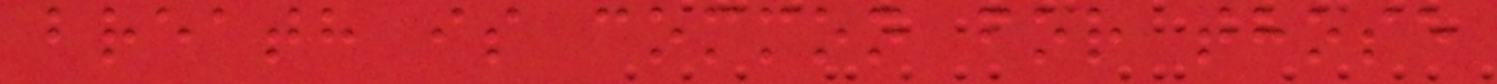breath is common for those
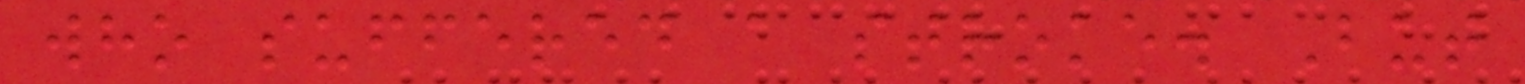who suffered a stroke. But
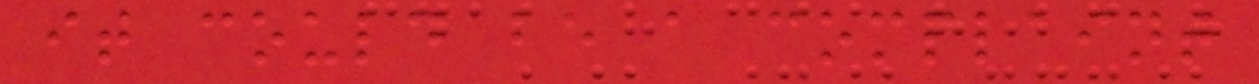it could be a complaint
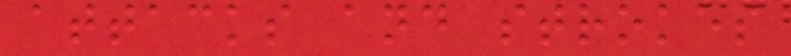attacks and strokes
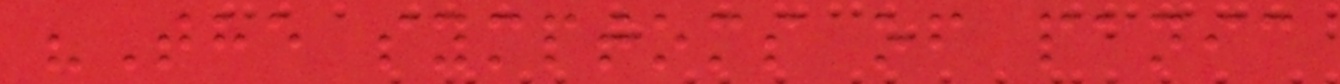"The symptoms of panic
